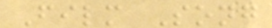Film Song
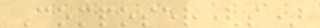Composer(s)
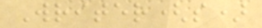Writer(s)
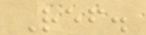Ref.
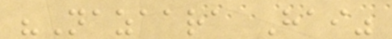"Nazaara Hai"
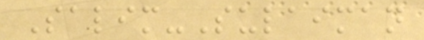Salim-Sulaiman
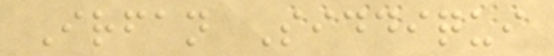Irfan Siddiqui
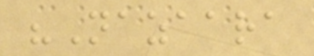"Nazaara
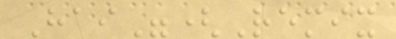Hai"(Remix
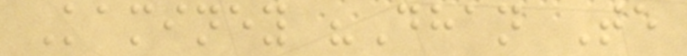Kaminey "Dhan Te
